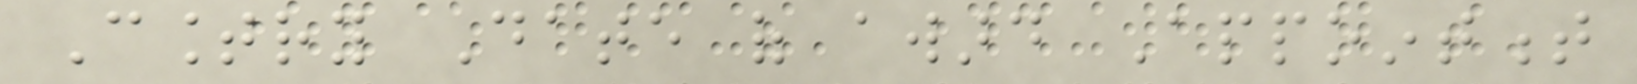Country Date of award Appointment
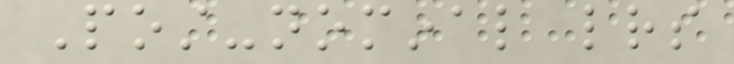Post-nominal letters
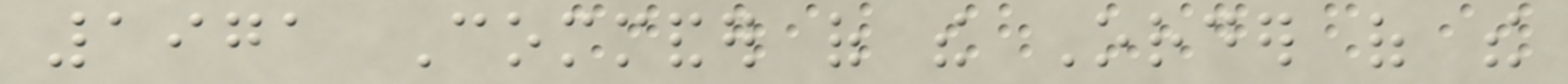1971 Commander of the Order of the
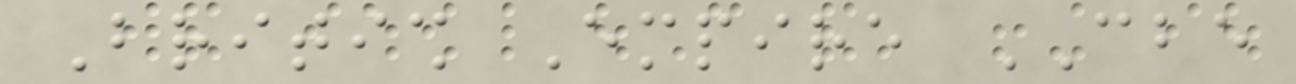British Empire CBE
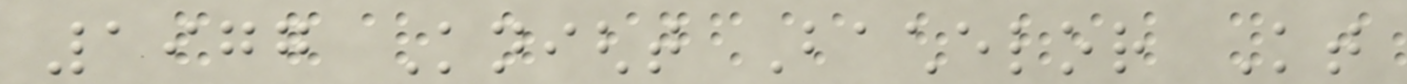1977 Knight Bachelor Kt
